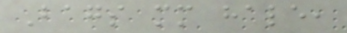Bags mm hale,
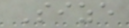Size
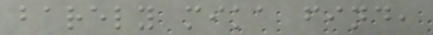barely mika find,
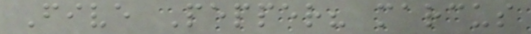Five Pepper? marcus
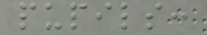pupils:
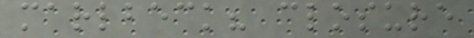marlbeck? closure
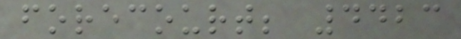forecourt; 4423
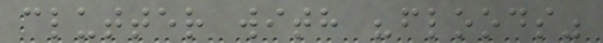clutter with "floods"
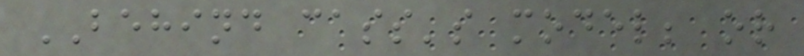BEHIND cass's model; or
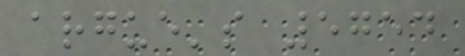argue's 5754
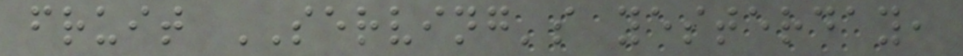fruit SERVING's yesterday,
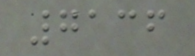7136
